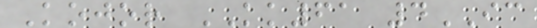Kojor KK61 4IC
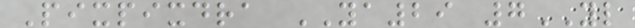Pixpixdra YA29 7YL
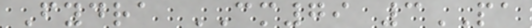Fydra CM79 3PA
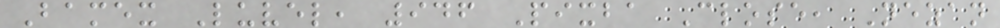Bamex Luvel, 946 Pixba Close, Nezan
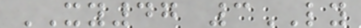XY47 3LY
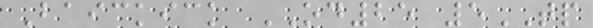Baickick OD25 5TP
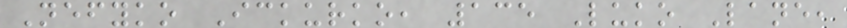Nefyko Ickurko, 135 Luko Lane,
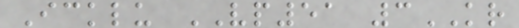Icklu VP51 3KR
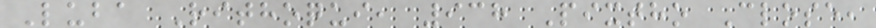Luba Rithoqui, 938 Pixtho Close,
